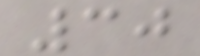30
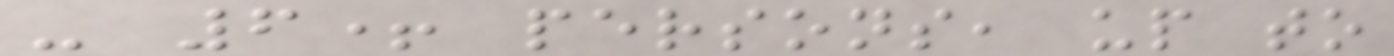- 6+ persons, up to
